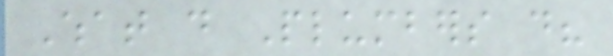What do Plumbers do?
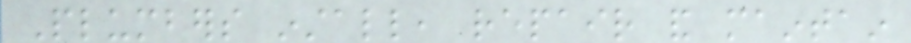Plumbers install, repair and maintain
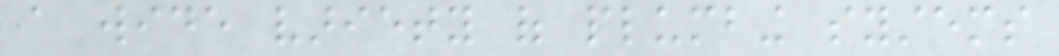a wide variety of plumbing systems
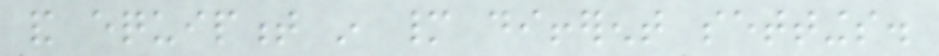and equipment in many different settings.
